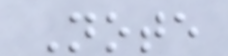Note
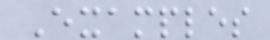Examples
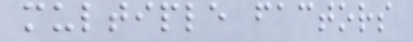multiple factors
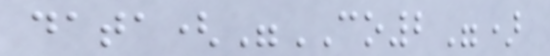data("CO2")
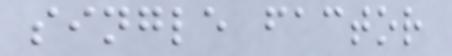single factor
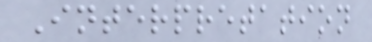Interpretation
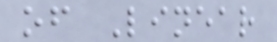of Linear
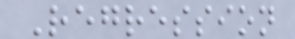Regression
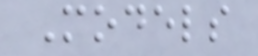Models
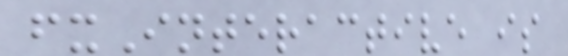fxInteractive is
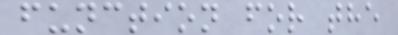function for the
